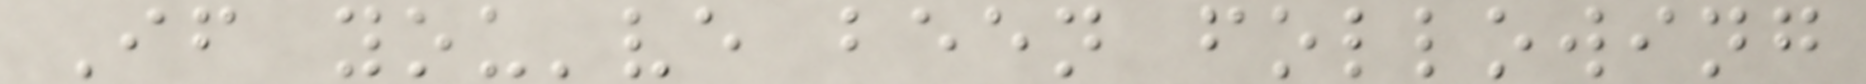If you've been following
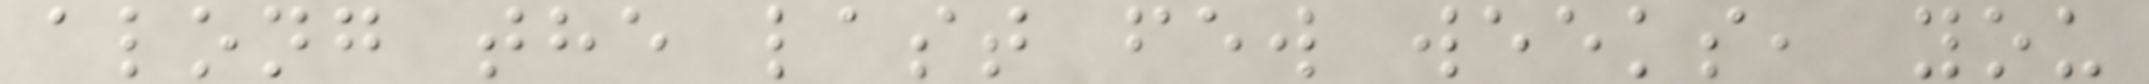along the last few weeks, you
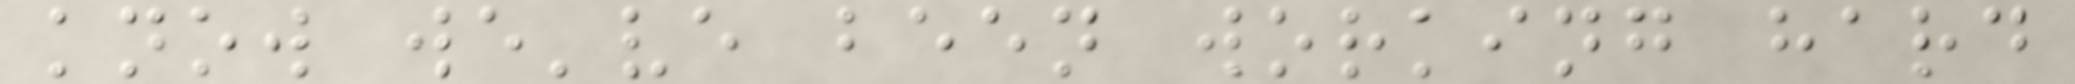know we've been working hard
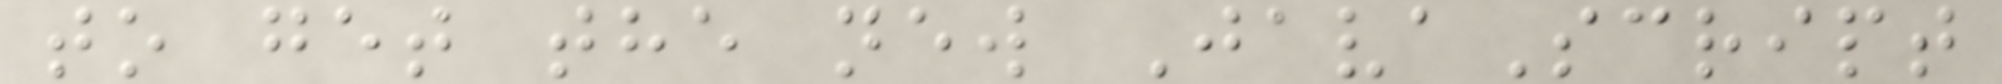to get the new JavaScript
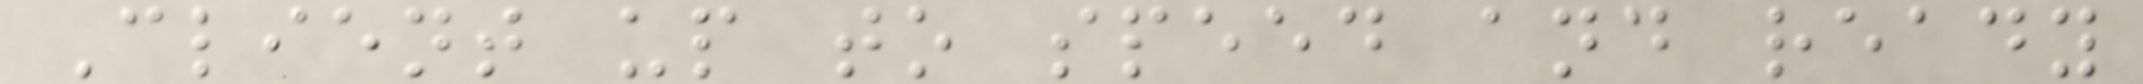Client up to speed and ready
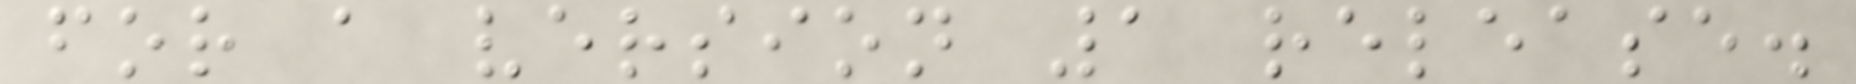for a version 1 release.
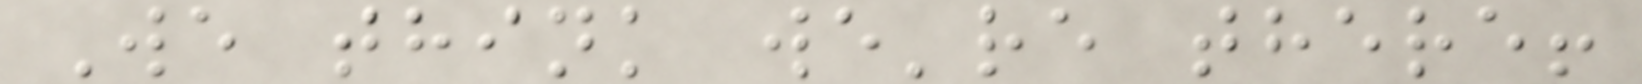We think we're there!
